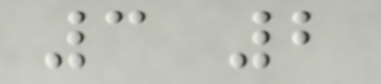3 2
